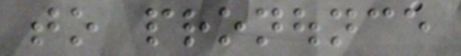to pronounce
